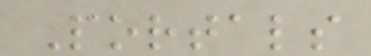Portals
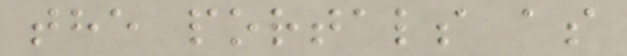the portals as
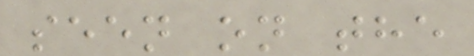seen on the
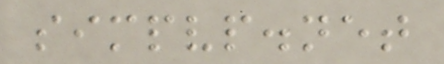simpvp.net
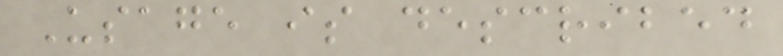Usage is described
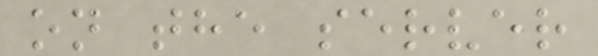on the server
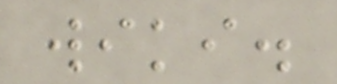wiki.
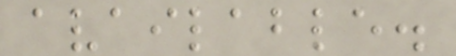available.
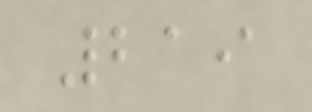219
